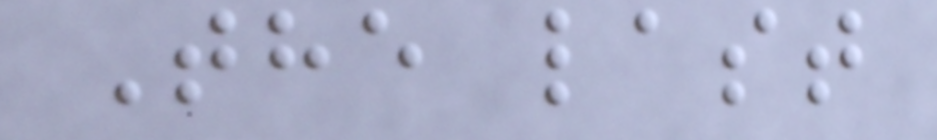The last
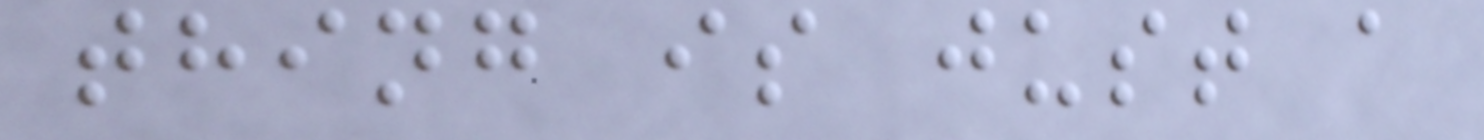thing is just a
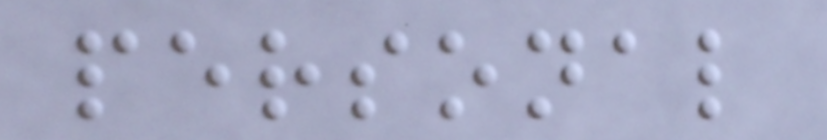personal
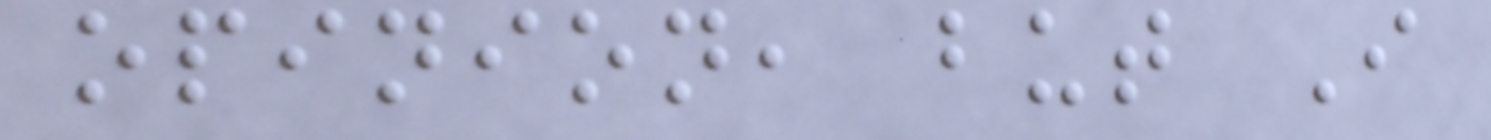opinion, but I
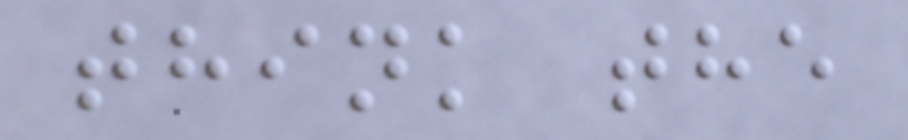think the
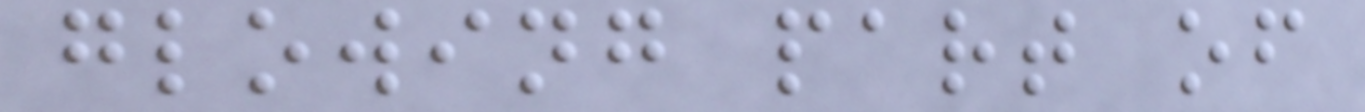glowing part of
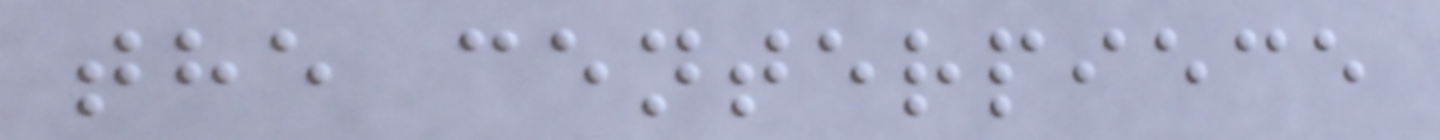the centerpiece
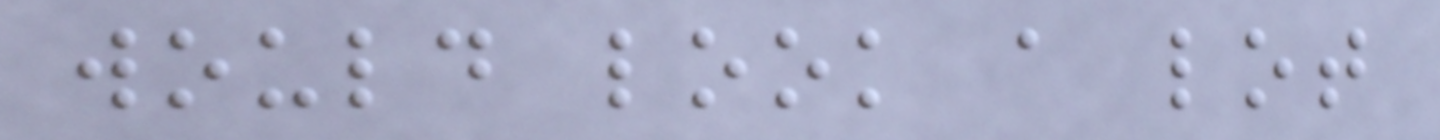would look a lot
